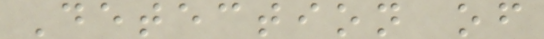Detection of
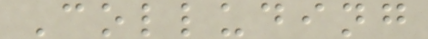Colluding
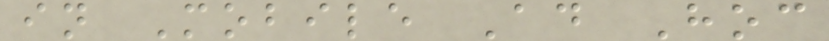in Mobile Ad Hoc
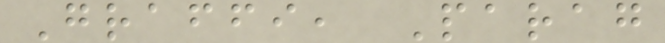Graffi, Parag
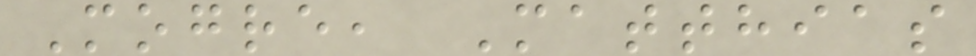Mogre, Matthias
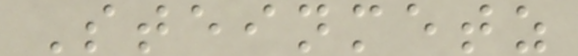Steinmetz
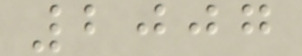2007
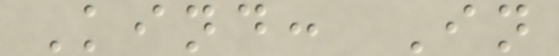Kind: In
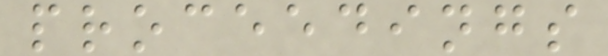proceedings
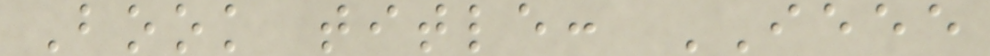Book title: IEEE
